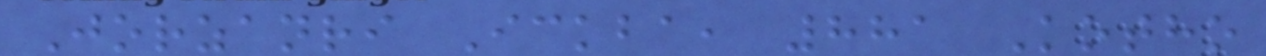Jorzanri Ickba, 881 Kotho
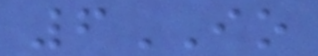6IO
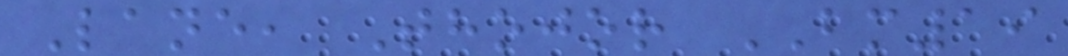Lane, Thojor BM19
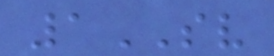1SV
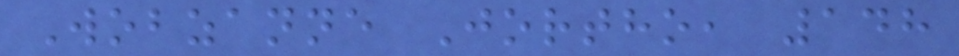Wobzanne Jortho, 148
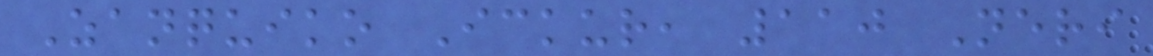Zanquiko Ickur, 110 Neri
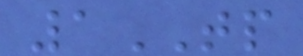1TP
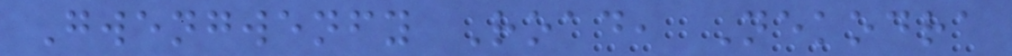Gwengwenfy Road, Nekodra
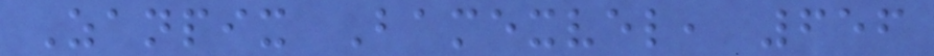Zanpix Bamexvel, 656
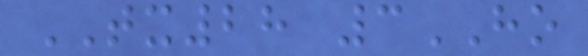TX28 3HO
